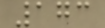173
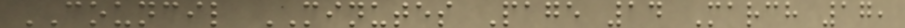COUNCIL MINUTES Page 14 March 17,
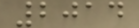2014
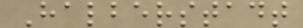Halberstadt
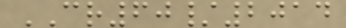CR60/2014
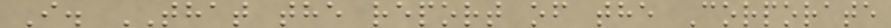I. THAT the report of the Corporate
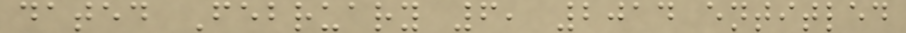dated February 6, 2014 entitled
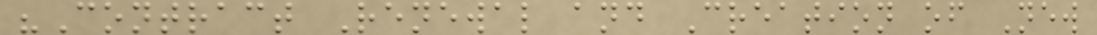"Contract Renewal and Creation of New
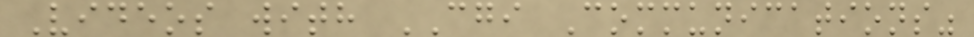Videos with CGI Communications"
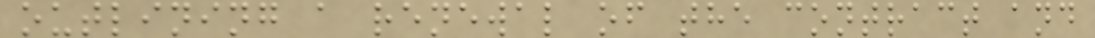outlining a renewal of the contract and
